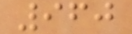960
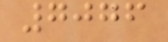7076
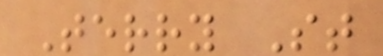Terry St
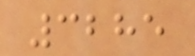3285
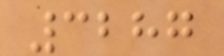3287
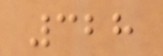328
